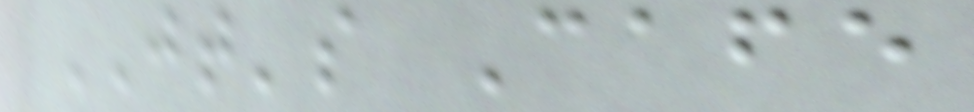JT's Cafe
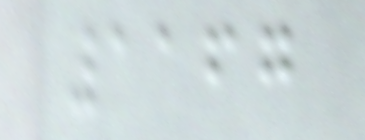1167
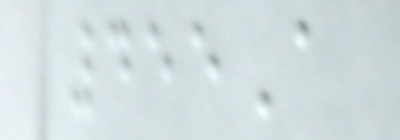455A
